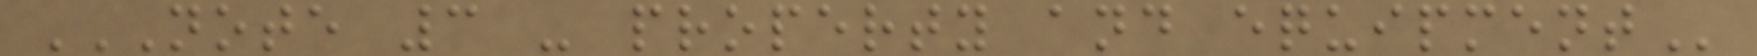NOTE 3 - PROPERTY AND EQUIPMENT
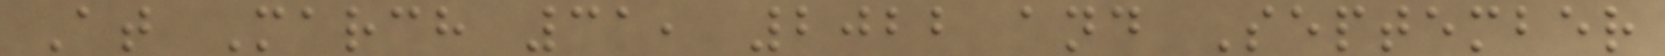At March 31, 2022 and September
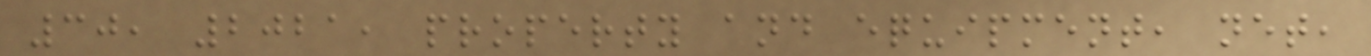30, 2021, property and equipment, net,
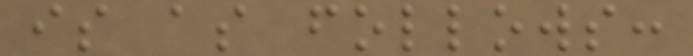is as follows:
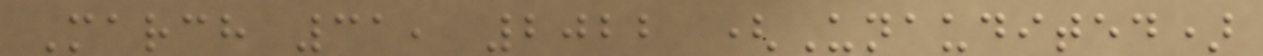March 31, 2022 (Unaudited)
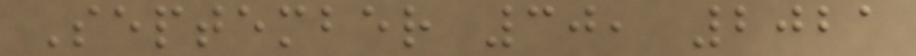September 30, 2021
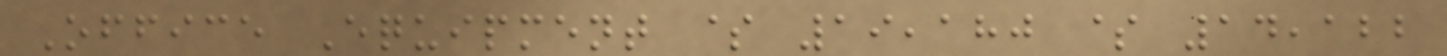Office Equipment $ 19,180 $ 14,122
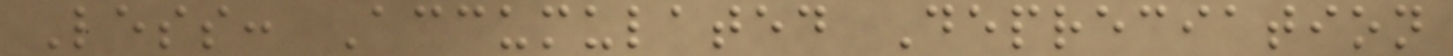Less: Accumulated Depreciation
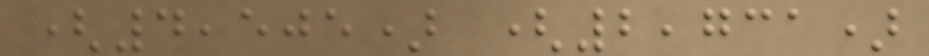(4,505) (2,731)
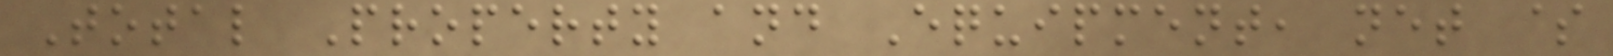Total Property and Equipment, net $
